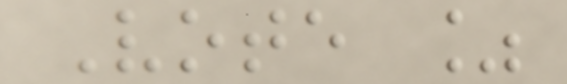Vote %
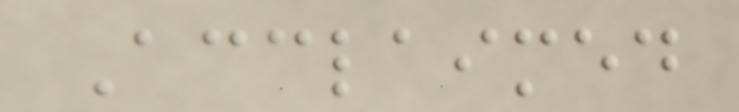Acclaimed
